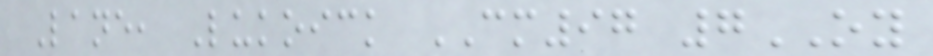Lane, Lukoick CM97 7OY
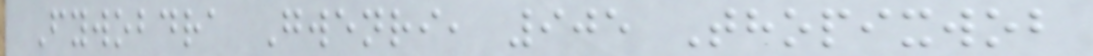Fywobdra Gwenri, 905 Thopixwob
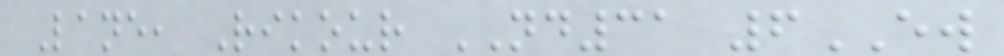Lane, Rikour ND31 6EW
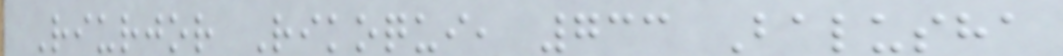Riurjor Rikoqui, 733 Balusha
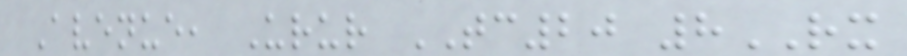Avenue, Urur TC20 8RX
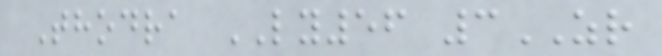Thodra LY56 3ZR
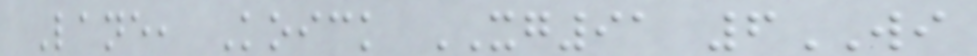Lane, Koick XG91 6WI
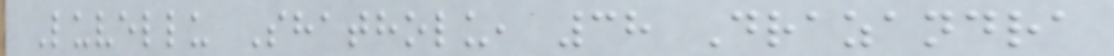Luvellu Shatholu, 38 Drazandra
